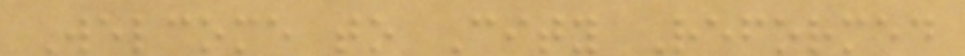Welcome to City Reformed
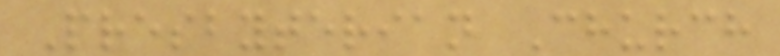Presbyterian Church
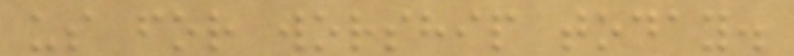us for worship today.
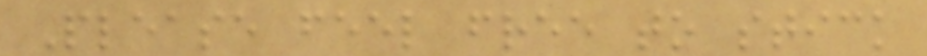Please feel free to stick
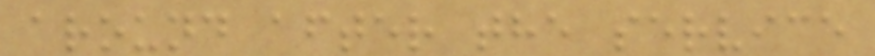around after the service
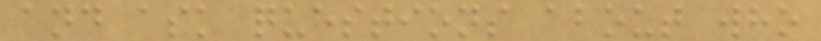and ask questions about who
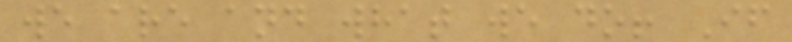we are and what we do! If
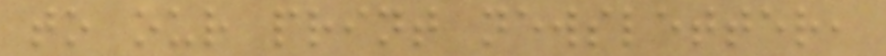to our print newsletter,
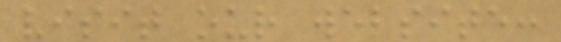visit our website:
